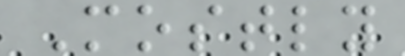Mostly
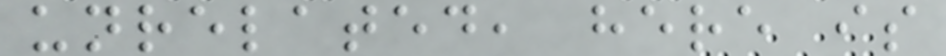unrelated, here is
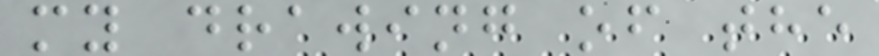my drawing of the
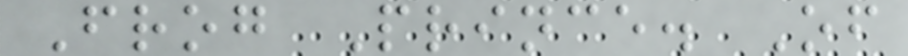Frog Prince. Of
